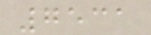7531
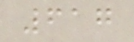617
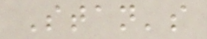Stan's
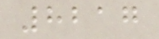8217
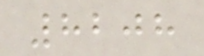8208
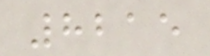8215
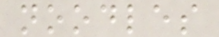noodles
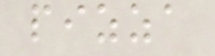pizza
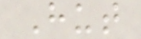Hut
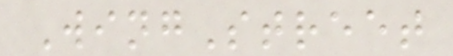WingStreet
